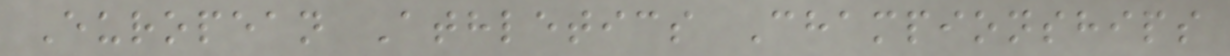European Athletics Championships
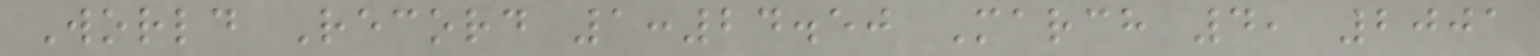World Record 1:24.50 March 4, 2001
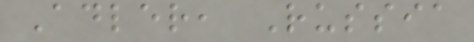Adler, Russia
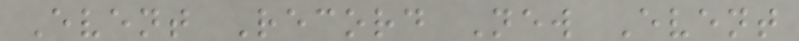Event Record New Event
